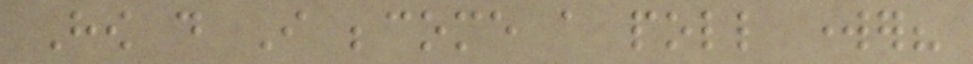How do I become a poll worker?
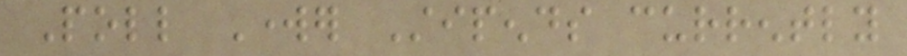Poll Worker Stipends currently
